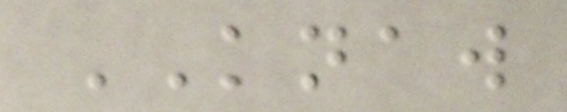KNAW
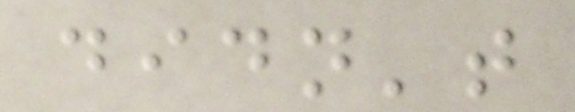didn't
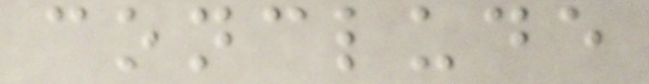conclude
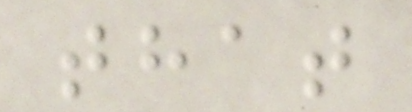that
